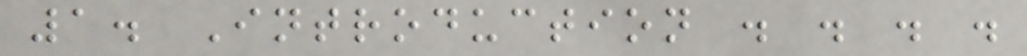1. Introduction . . . .
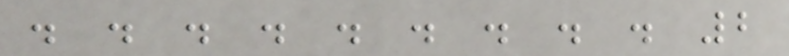. . . . . . . . . 2
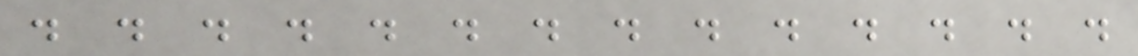. . . . . . . . . . . . . .
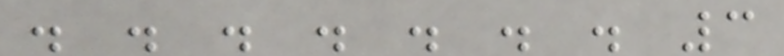. . . . . . . 3
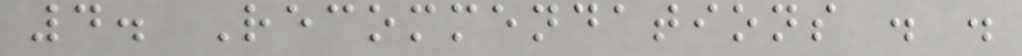4. Recommendations . .
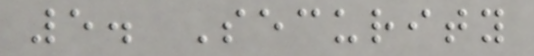5. Security
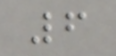6
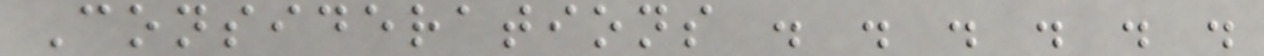Considerations . . . . . .
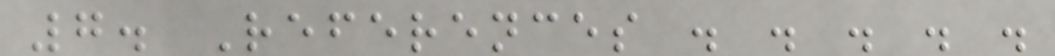7. References . . . . .
